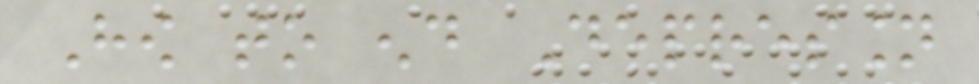How to end Depression
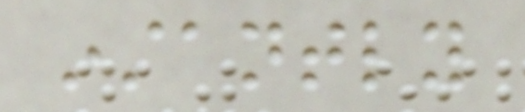instantly
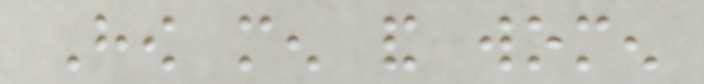How men and women
